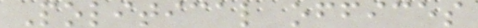Political offices
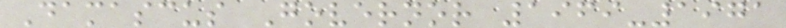Damascus Governor 1969-1971
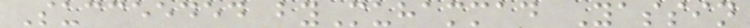Succeeded byMuhammad Yassin
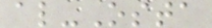al-Osta
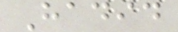Hadid
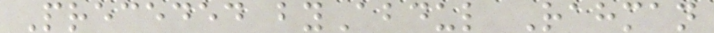Preceded byAbdul Rahman
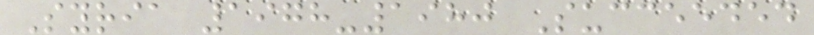Syria 1978-1980 Succeeded
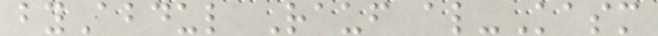byAbdul Rauf al-Kasm
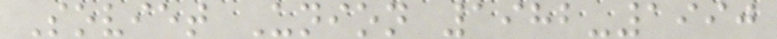Soviet Union 1982-1990
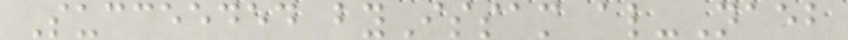Succeeded byIssam al-Naeb
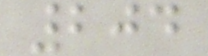204
